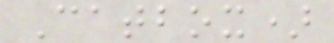Catbox)
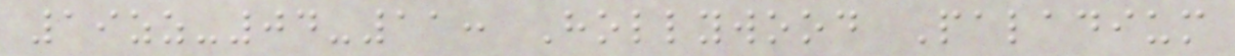19zz-04-11: Hollywood Paladium
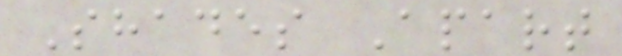Shades Apart
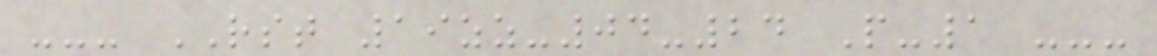--- RST 19zz-04-24 P-1 ---
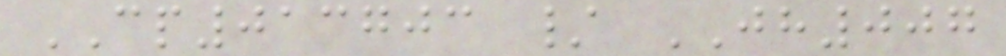CP013703 / JH007
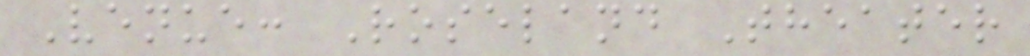Venue: Roseland Theater
